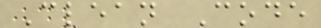Clean Code
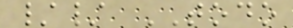// TODO
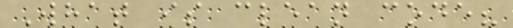What is clean code?
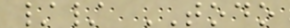// TODO
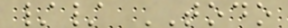// TODO
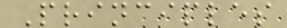Principles
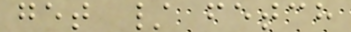get / fetch
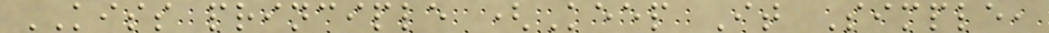KISS principle (Keep It Simple,
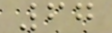67
